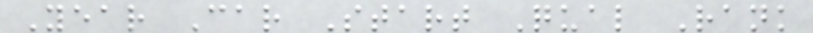Year Car Start Qual Rank
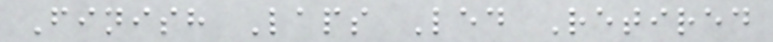Finish Laps Led Retired
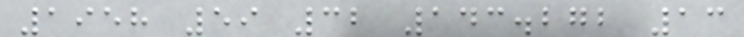1958 59 32 143.272 13
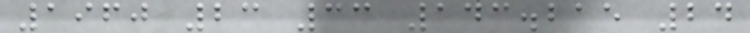1960 23 33 143.215 24
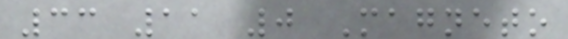33 11 0 Magneto
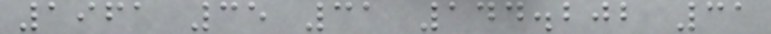1961 35 31 144.202 31
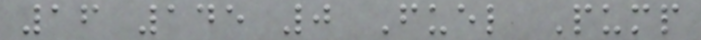16 145 0 Fuel Pump
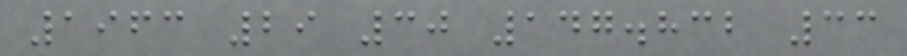1963 29 30 147.832 33
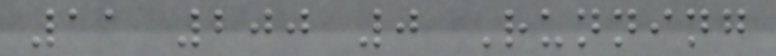11 200 0 Running
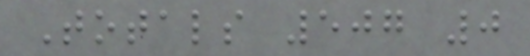Totals 507 0
